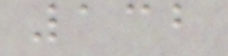132
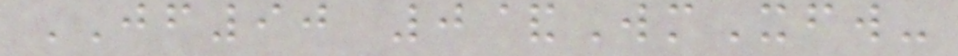JF90 0&WmXfw-
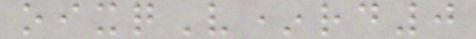oixqV*rd0
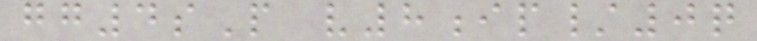gg4sP v8ip/0q
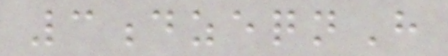3dzeqnH
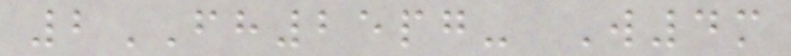2FH25pg- W4m
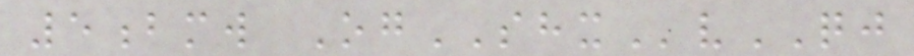5bmw OgSHXvQJ
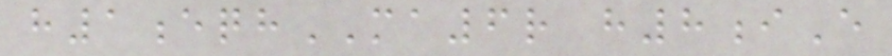h1eqhMA6r h8iE
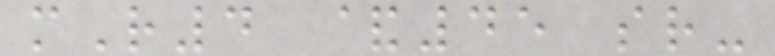mR4 &45 sr-
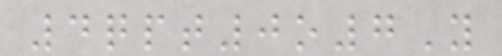4qpt0o7Y
